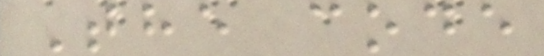The code
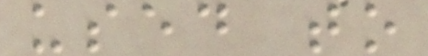used to
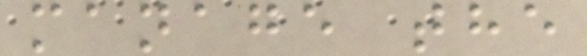manage the
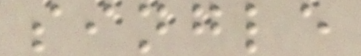single
